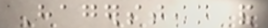Hagerstown and
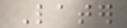Later
